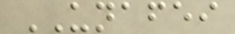UNAFEI
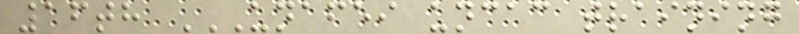16th UNAFEI UNCAC TRAINING
